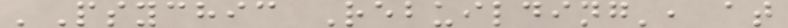'Psychic Rebuilding', at
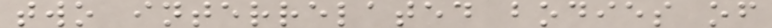two interrelated bodies of
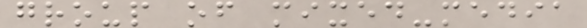group of mixed-media
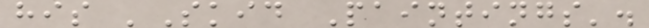his 'Skid Paintings'.
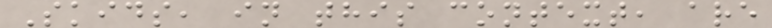Skids, in this context, are
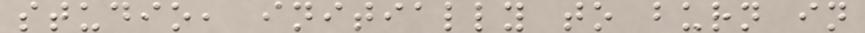studio, initially to burn in
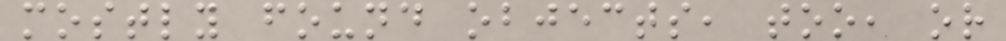mostly found objects, too, or
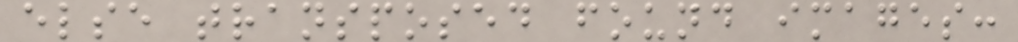else transposed found images:
